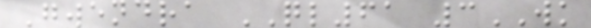Gwendra QL61 3WK
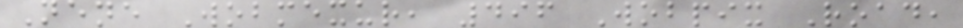Nene Wobmexur, 496 Wobpix Road,
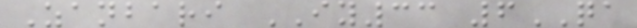Zanbari IY33 6QA
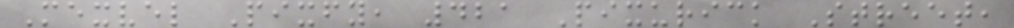Mexvel Pixfy, 421 Pixurick Street,
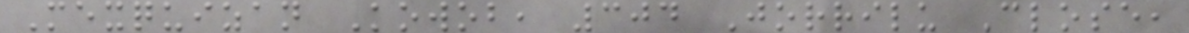Mexquizan Kowob, 304 Jorrilu Close,
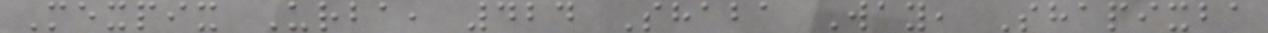Mexpix Urba, 424 Shaba Way, Shapixba
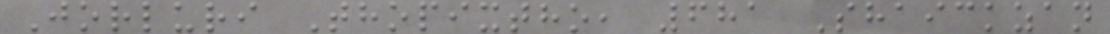Jorluri Thopixtho, 681 Shaickzan
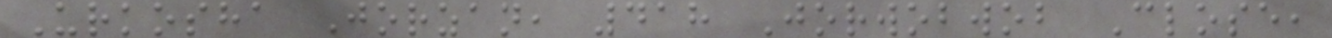Urkosha Jorzan, 418 Jorwobwob Close,
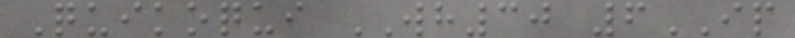Quikoqui WH30 6IP
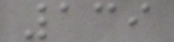139
